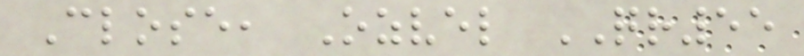Close, Ozvel QR55
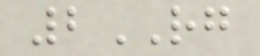2RG
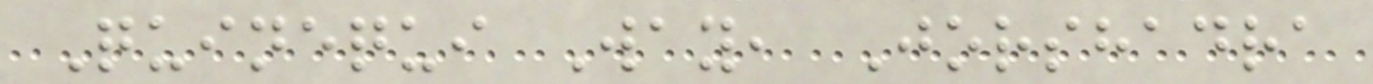Quinequi Way, Jorshadra
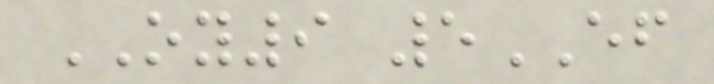OY9 5EF
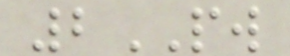2PW
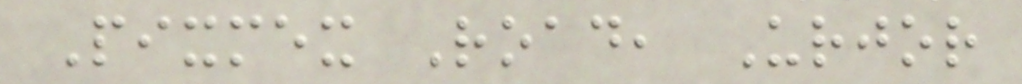Pixmex Road, Urjor
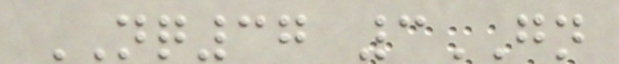NQ37 3GN
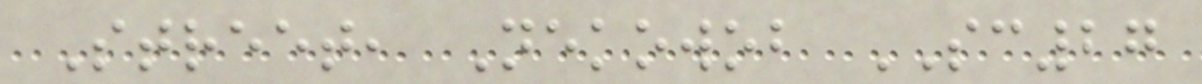Street, Nekowob SC27
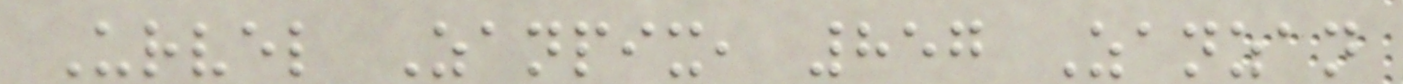Urvel Zanpix, 857 Zanzan
